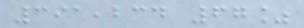391,234 67%
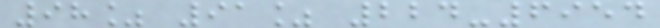98% 91% 224-6954
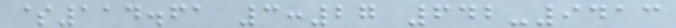$114.61 3:27 642-9413
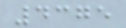4375
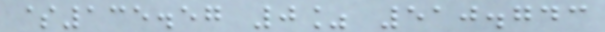$135.57 0% 510.743
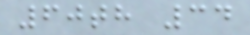60th 34
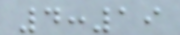4:19
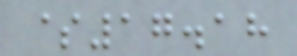$17.18
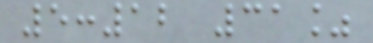5:12 31%
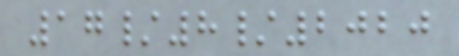17/8/2020
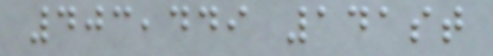403,449 141st
